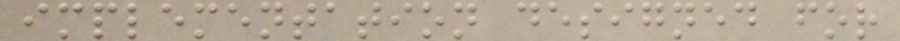implementation designed for
